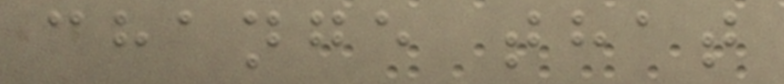change that
